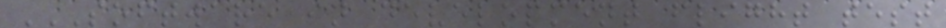SOFTWARE IN DEVELOPMENT FLIGHT TEST
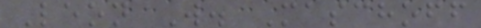Leon W. Maschoff
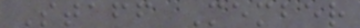Staff Member
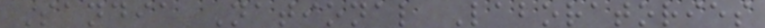Sandia National Laboratories
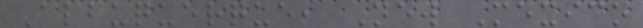Albuquerque, New Mexico
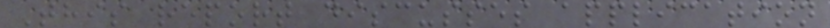This report discusses application
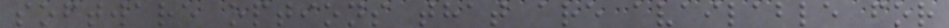software options that are available for
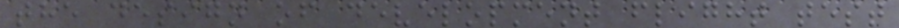the design of development flight test
